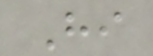Hi
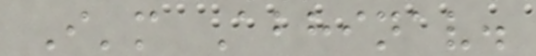I'm Abhinav.
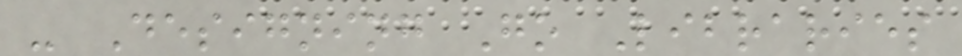- Designing Go Libraries
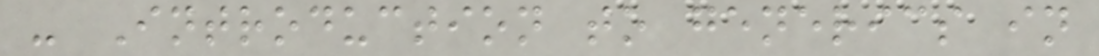- Introduction to generics in
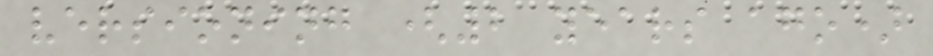versioning (2 years ago)
